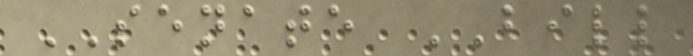SENATE BILL
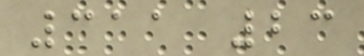311 23
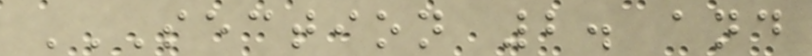SECTION 2. AND
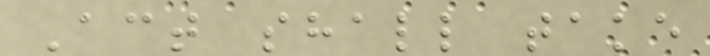Act shall take
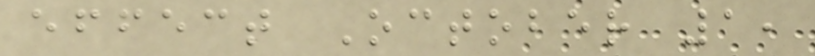effect October 1,
